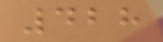428
